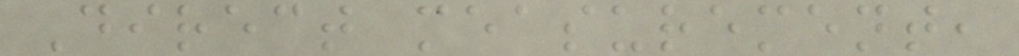Direct measurement,
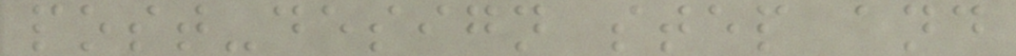post-design step and
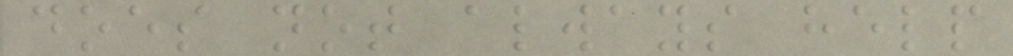does not always help
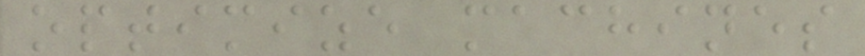optimize machines
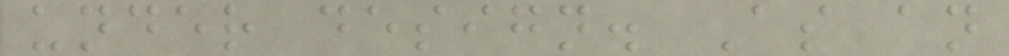under design. As an
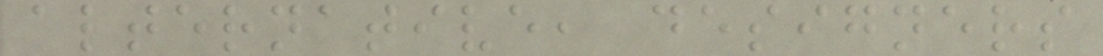alternative, designers
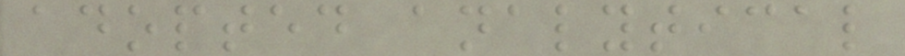adopted analytical
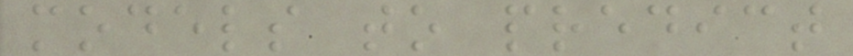models to predict
